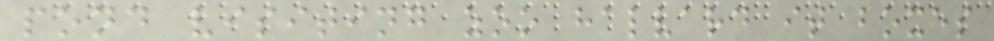pond visiting zoo halvard it boxes
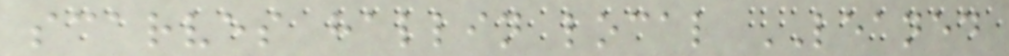scarves hallin local LEANED
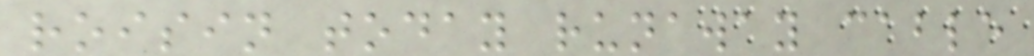roisin today runaway cable
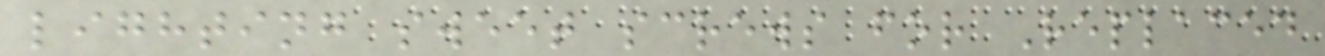lighting sweet screws for Replaced
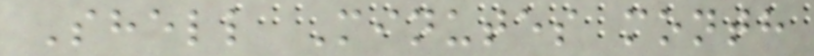Shell Minutes month
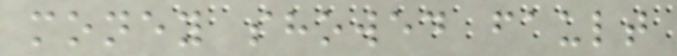money showed fault
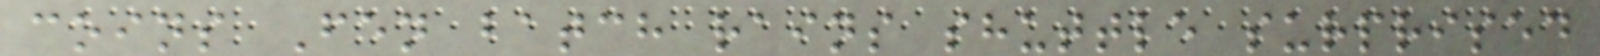coins Fen batch rains shuttle surprised
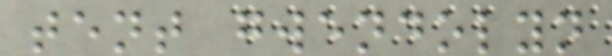tent gwendolyn
